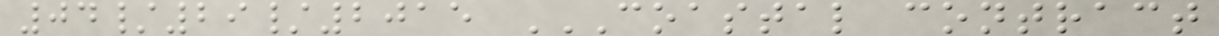04/29/2015 COASTAL CONTRACT
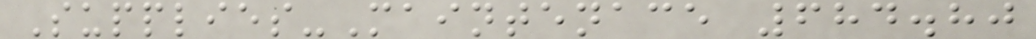Supplies-Maintenace 684.80
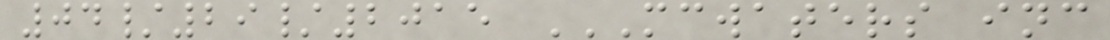04/29/2015 MCWATERS INC
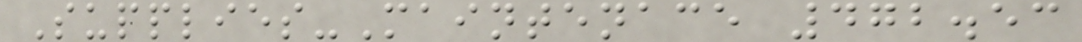Supplies-Maintenace 472.53
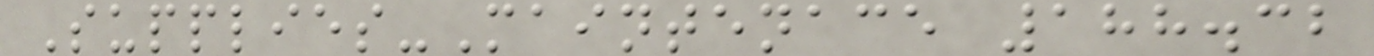Supplies-Maintenace 188.32
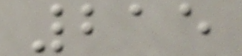215
